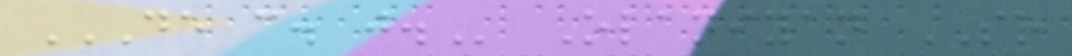DE C. J. Olaniyan SR
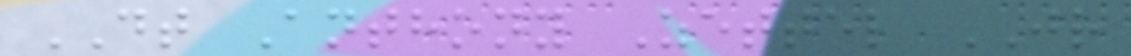DT Anthony Zettel JR
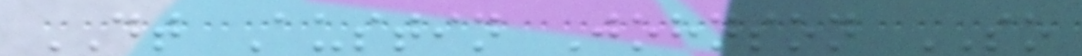DT Austin Johnson SO
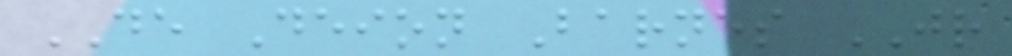DE Deion Barnes JR
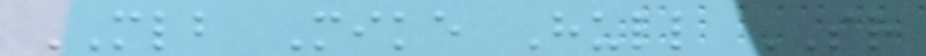MLB Mike Hull SR
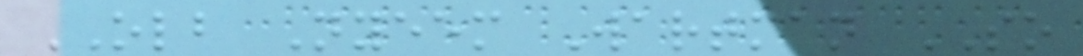OLB Nyeem Wartman SO
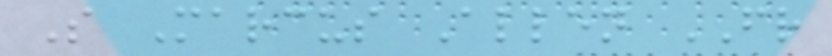S Marcus Allen FR
